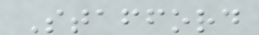Stafford
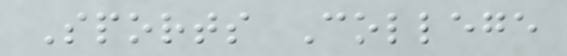Sports College
